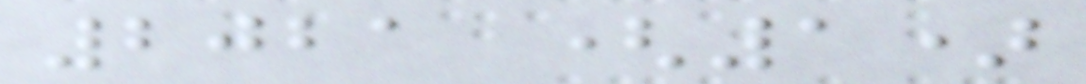2021 (1)
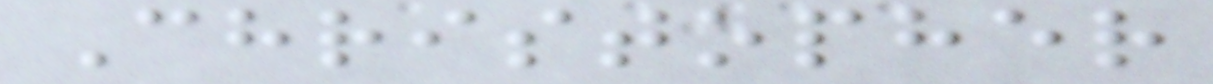Christopher
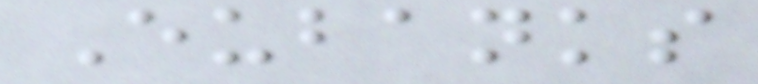Eubanks
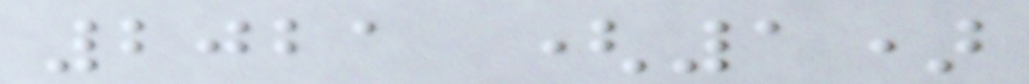2021 (1)
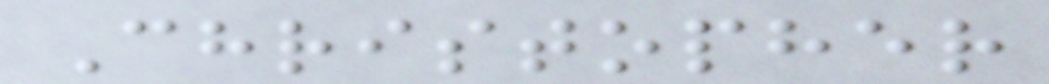Christopher
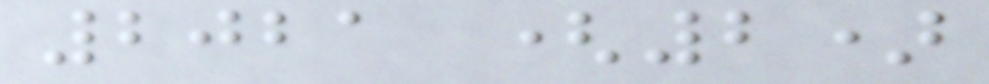2021 (2)
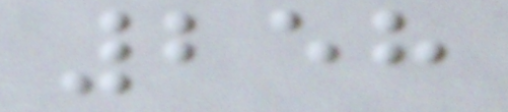258
